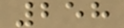258
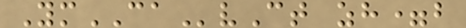YmCAvCt zh=b
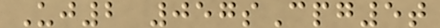Uj2 057sCpg5t
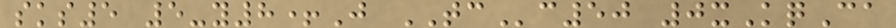sks5 5-y8+J TCc50 0xKqCa
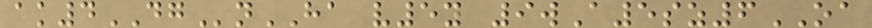ak4DGnHA v5y 9wA5sz6OA
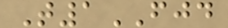T1FJD
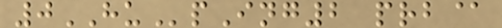0HUpIng2 prb@
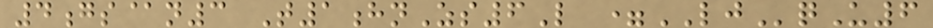4gs@n3 T1hnZs6L =LJqU6
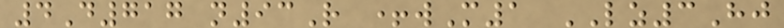4D717 n93R +wM1 LZ3Hj
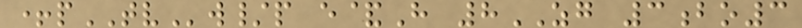+pTVw/p e&H 8ZG 3bo3
